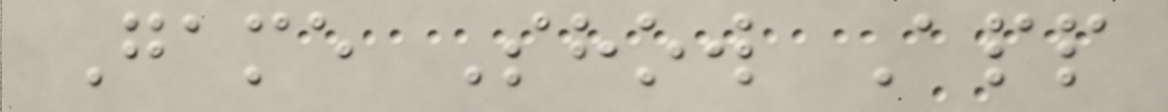Game Show App
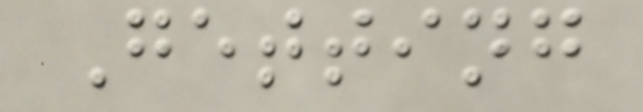Getting
